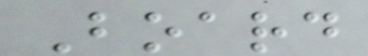Board
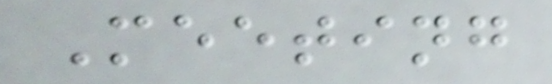Meeting
